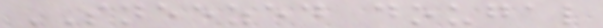SNEEZED dougal
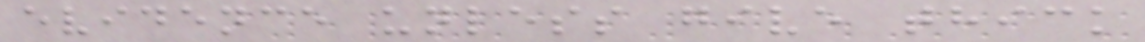evidence unless give thick
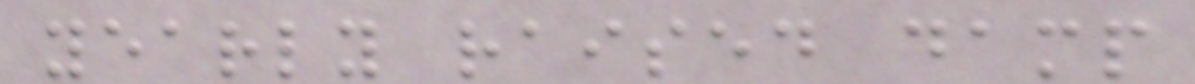yearly raised damp
